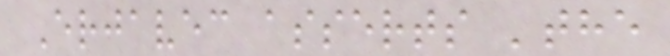Erjavec asserts 'the
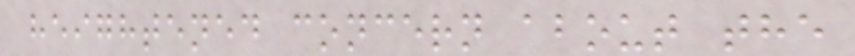heightened concern about the
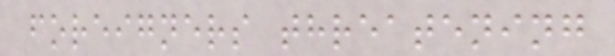foreigners threatening
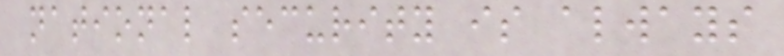national security is always
